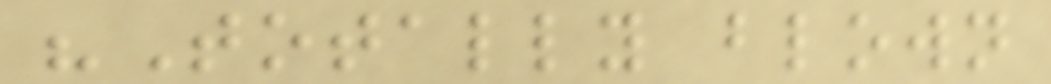"Totally blown
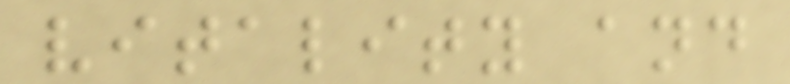vitality and
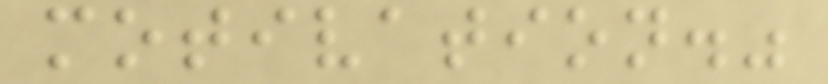motivation."
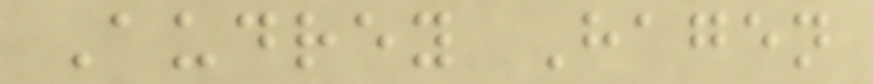Audrey Hagen
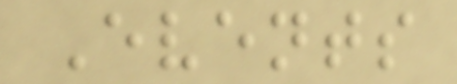Events
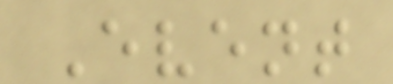Event
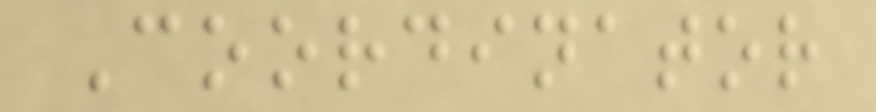Coordinator
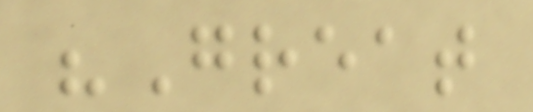"Great
